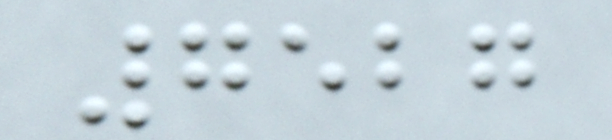7527
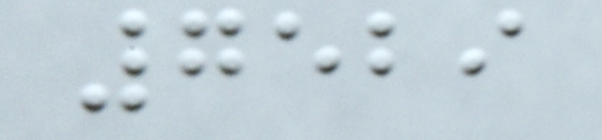7529
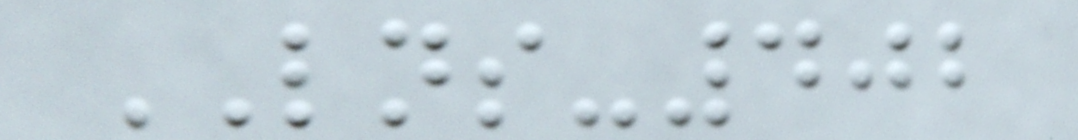LNS-402
